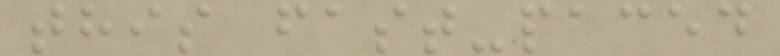this fast-paced
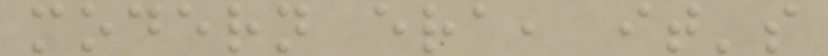modern era, it's
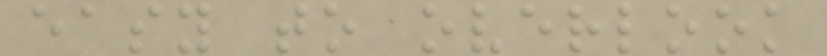easy to overlook
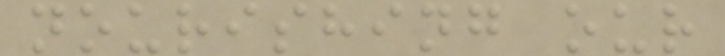nourishing our
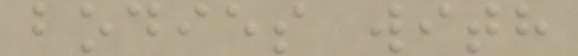bodies with
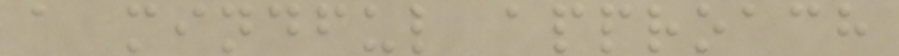a mindful approach
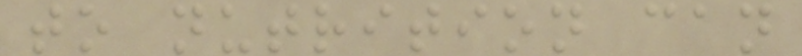to nutrition can
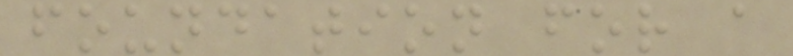foundation for a
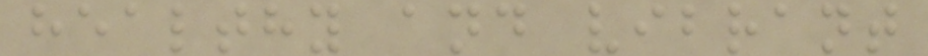healthy and vibrant
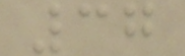37
